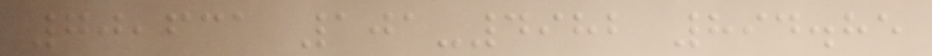70,631 101-4982 894.85
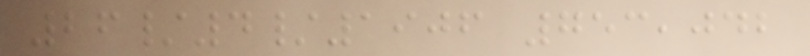26/4/1906 753,042
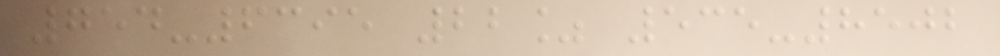754-6395 22% 535-8502
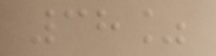38%
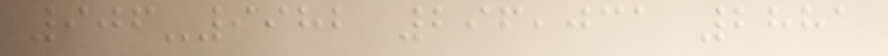906-9982 296,031 2881
